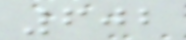602
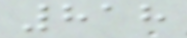818
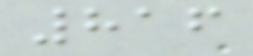816
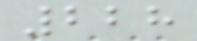228
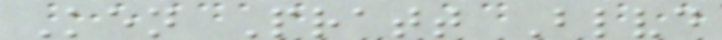Ken Pratt Blvd
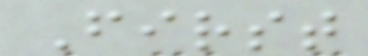First
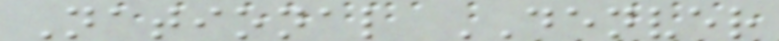National DENVER
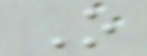O
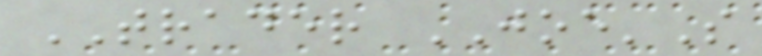TRADER JOE'S
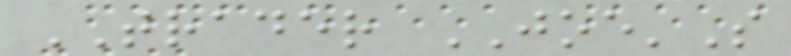TRADER JOE'S
